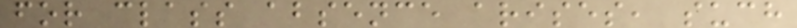for class absence arises, such
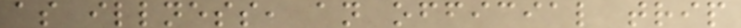as illness, an official trip
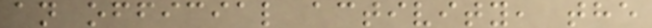an official activity, the
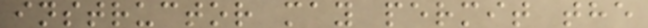instructor may permit the
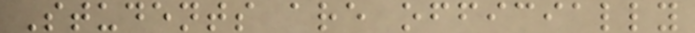Students are officially
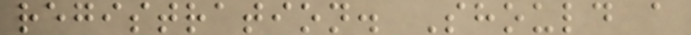registration. Should a
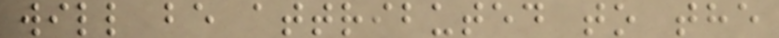will be attributed to the
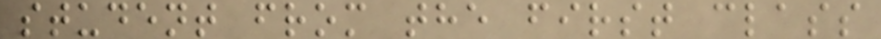student from the first class
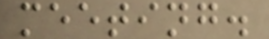meeting.
